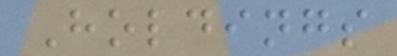Holdings
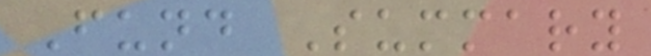Fund Summary
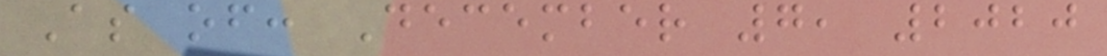As of: December 7, 2020
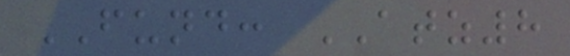FUND: ATZ8
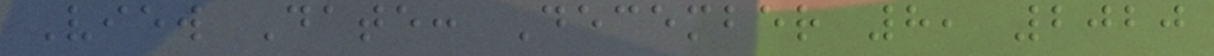View Date: December 8, 2020
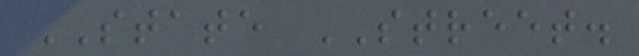STATE STREET.
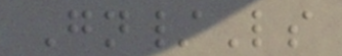Gn/Ls
